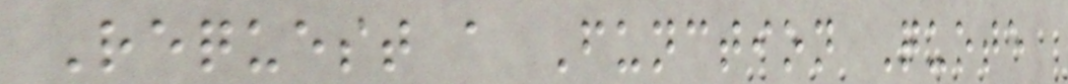Request a Function Quote
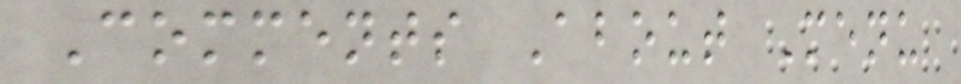Comments About Menu
